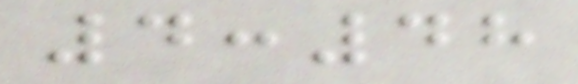4:48
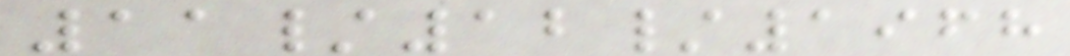11/12/1968
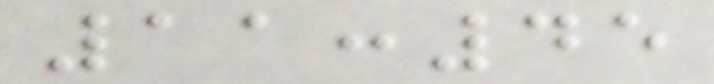11:45
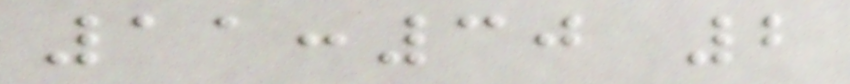11:30 2
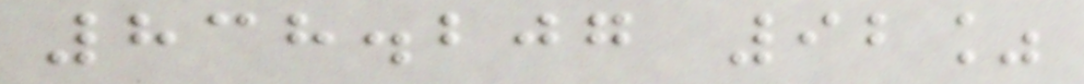838.207 92%
